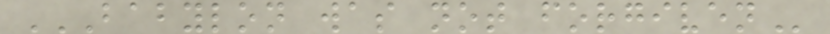BABYLON WAS NOT FORGIVEN
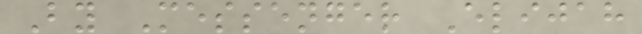By Messenger Elijah
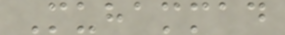Muhammad
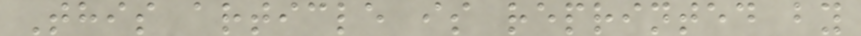This article is reprinted by
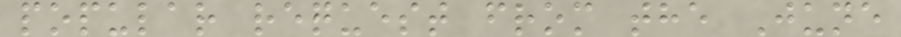popular request from the June
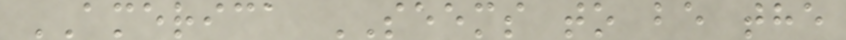AMERICA SEEMS to be the
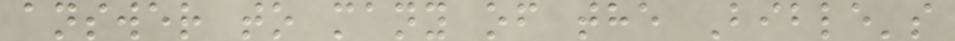answer to many of the Bible's
